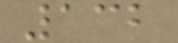132
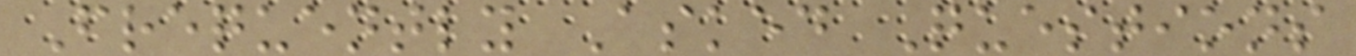Frequently Asked Questions
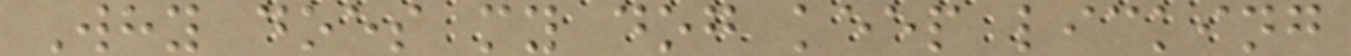Why does my dog keep licking
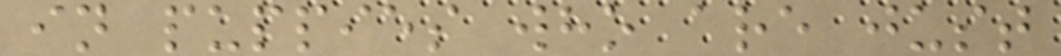in puppies who are just
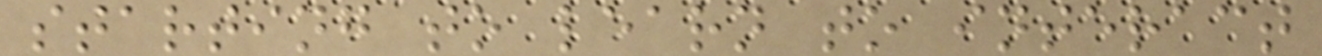starting to learn to interact
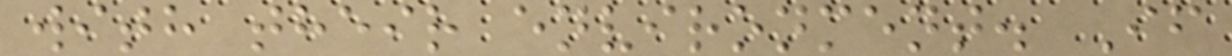with their environment. If
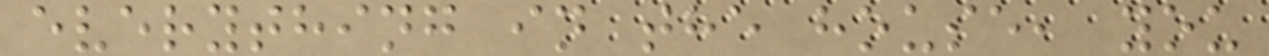everything in the house, you
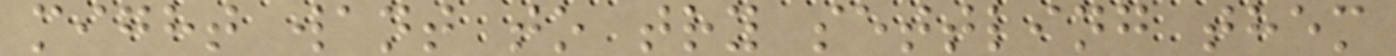might want to try settling them
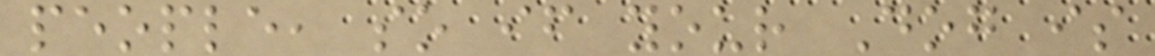people, so if your Dog is
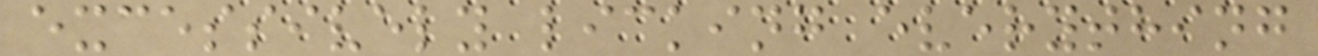excessively licking everything
